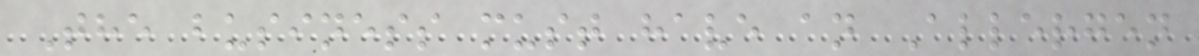The business must have an Allergen
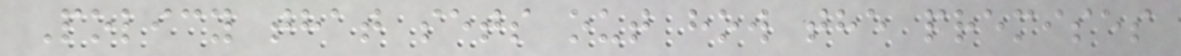Policy that sets out how the premises
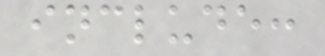include:
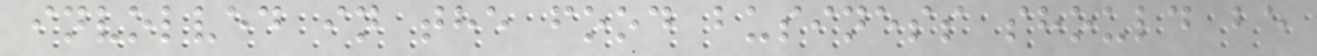involved in the food business should be
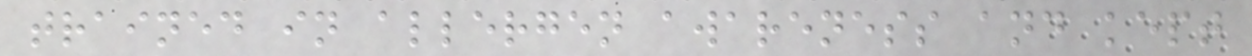trained in allergen awareness and kept
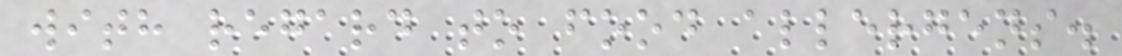with regard to food allergens.
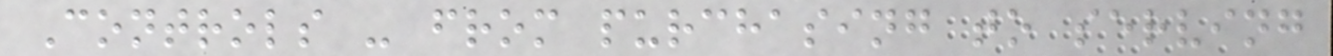Controls - from purchasing to serving
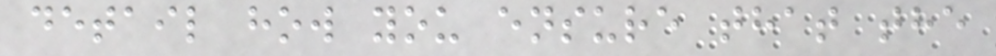detail how you ensure that the
